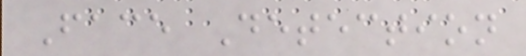Face Detection
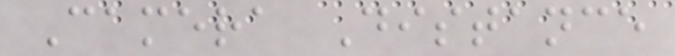Camera Distance
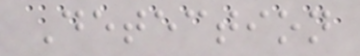Detection
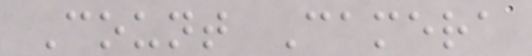Count Camera
